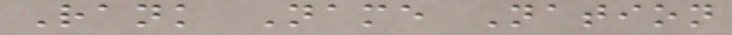Rank Name Nation
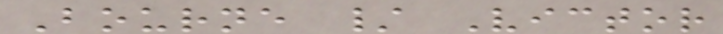Bourne / Victor
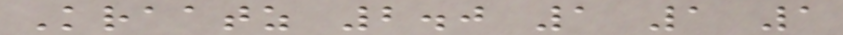Kraatz 2.0 1 1 1
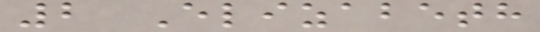2 Elizabeth
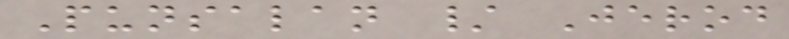Punsalan / Jerod
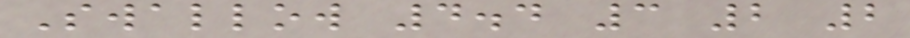Swallow 4.4 3 2 2
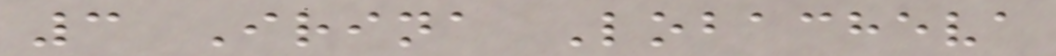3 Irina Lobacheva
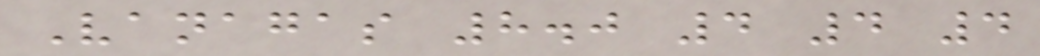Vanagas 8.0 4 4 4
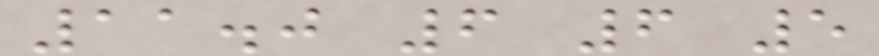11.0 6 6 5
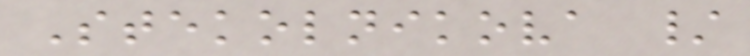Stekolnikova /
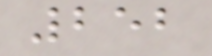252
